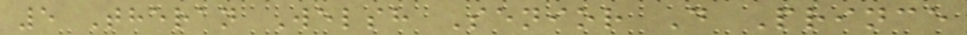5 Theran Welsh Senior D Prince
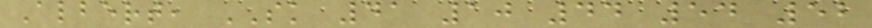Albert, SK 41 10 44 54 52
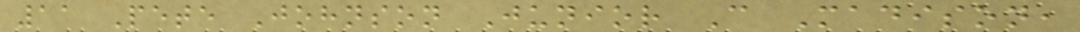11 Pete Johnson Junior C Madison,
